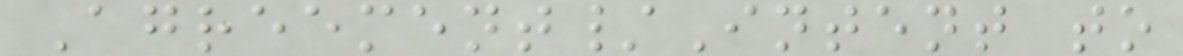Agreement/Intent to
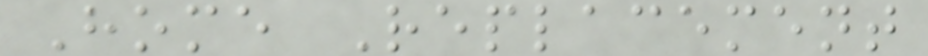Home Replacement
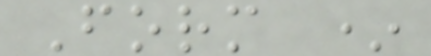Form *
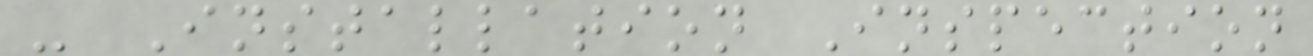- Installation Inspection
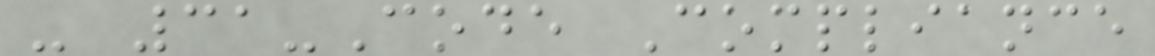- 31-Code Compliance
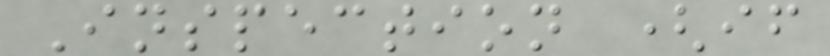Inspection (if
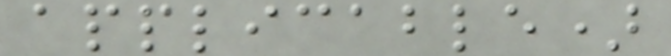applicable)
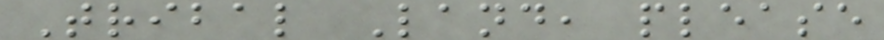Tribal Land, please
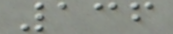136
